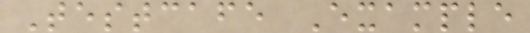Testcafe Example
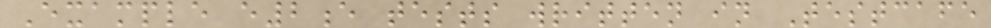Example e2e tests written in Testcafe
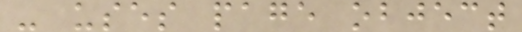- uses page object
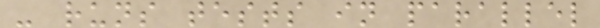- runs tests in parallel
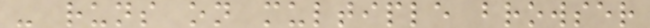- runs on multiple browser
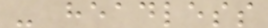- headless
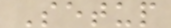Setup
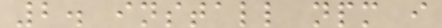2. install npm i
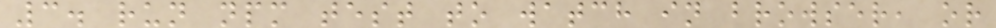3. run npm test to watch in browser, or
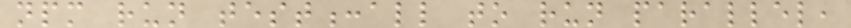npm run test:all to run parallel,
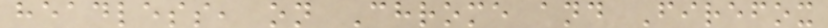headless, on Chrome and Firefox
